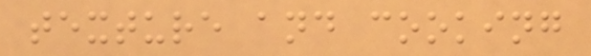texture and cooking
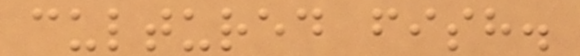cultured fish.
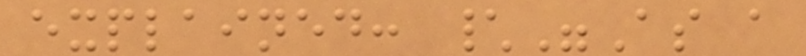explained: \"As a
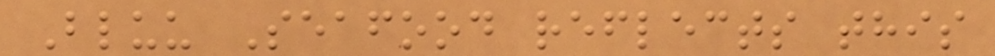Bluu Seafood reflects this
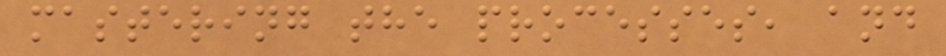mastering the processes, and
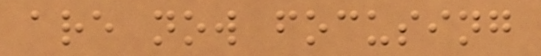are now focusing
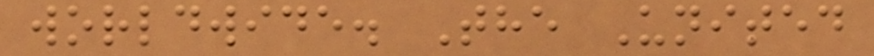worldwide. The United
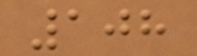108
